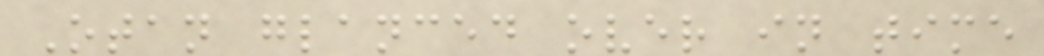Otan glanced over in time
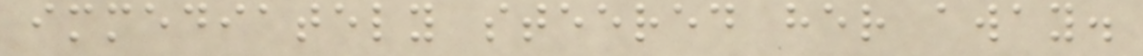immediately steered her away.
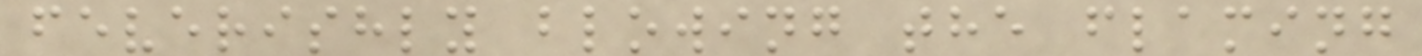feverishly blowing the flaming
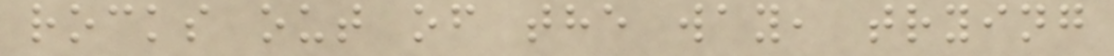rocks out of the way, trying
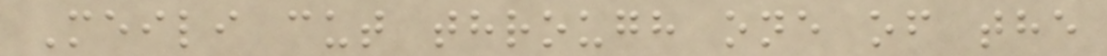Meili cut through one of the
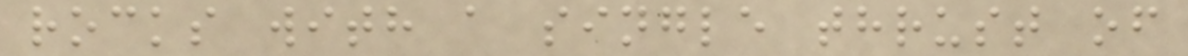rocks with a single thrust of
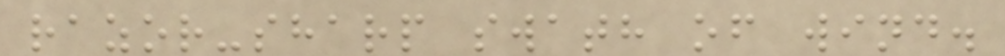razor-sharp swath of wind.
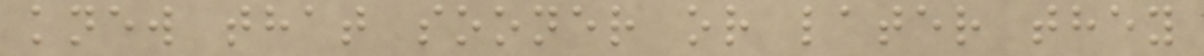knew that sooner or later they
